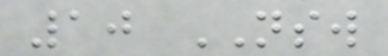10 NSW
